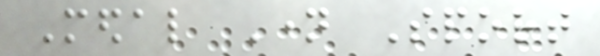Medal Name Sport
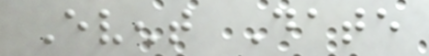Event Date
